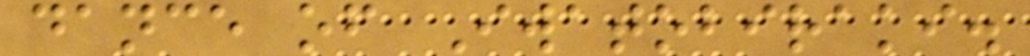dance of Iwatobiraki.
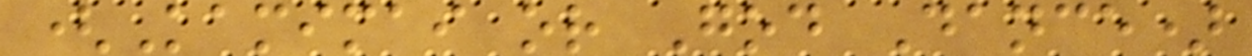(Kamimai or God Dance)
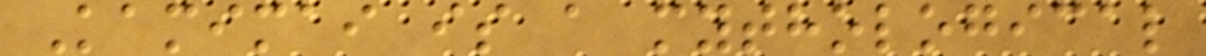Kamimai is a mythological
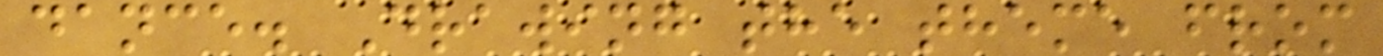dance. Drawing the theme from
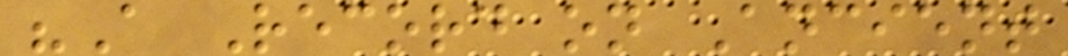"A Record on Ancient
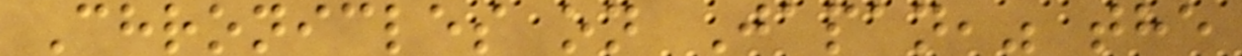Chronicles on Japan," the
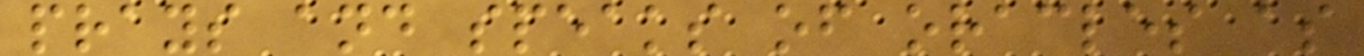prays and speaks of oracles as
